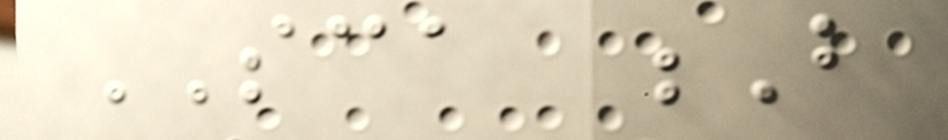SCA B
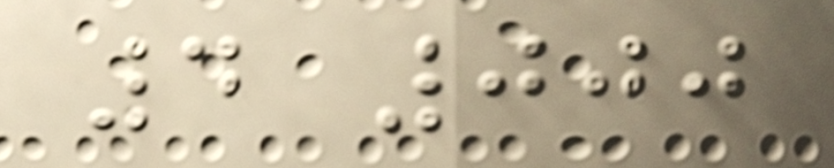4 000
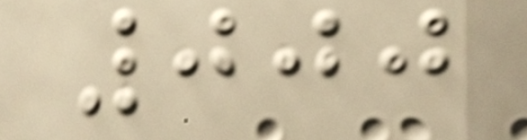000
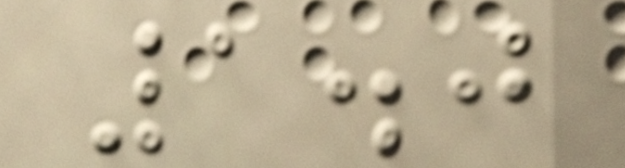1.0
